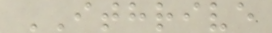ITHRIVE
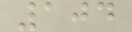104
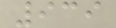939
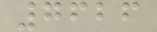7626
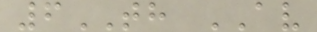6TH AV
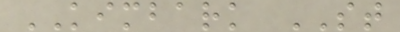KIMBARK ST
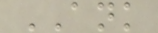ANK
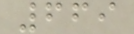669
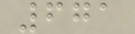671
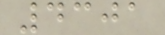4301
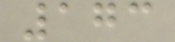173
